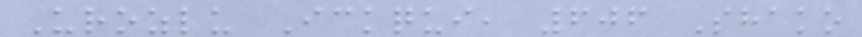Urozlu Ickqui, 606 Shako
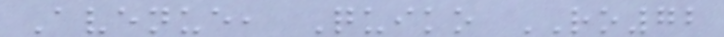Avenue, Quiko RO72
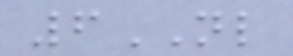6NL
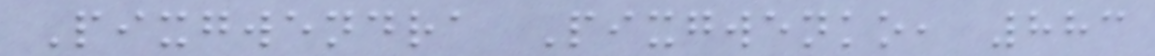Pixgwendra Pixgwenko, 883
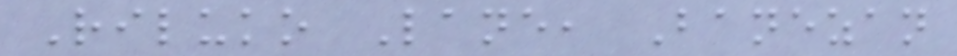Riluko Lane, Banezan
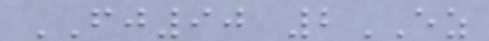FJ90 2EZ
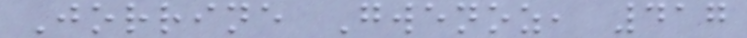Jorrine Gwenoz, 417
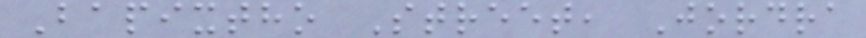Bapixtho Street, Jordra
